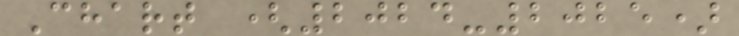Chart (2024-2025)
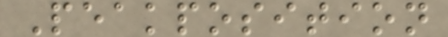Peakposition
